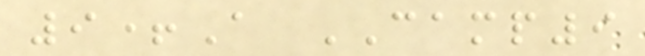9+A CAMP9
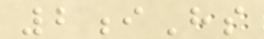2iHs
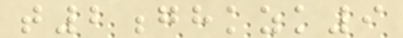t2ghkzk9
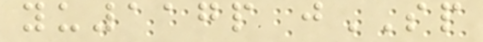yu117p jSP
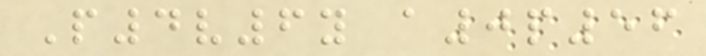P4v6y a0p56
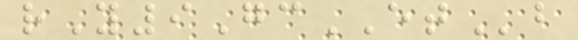rY9GcETb
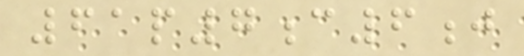61p7c6j
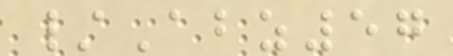/Abz57
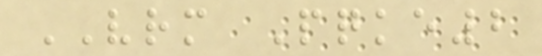VRM Pqke2
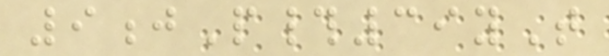9jP#39yT
